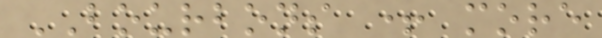BOURBONS + more
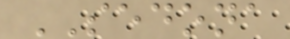SEDONA
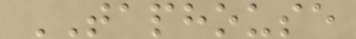TAPHOUSE
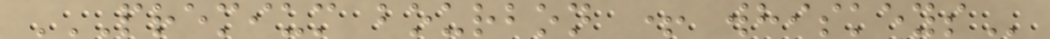PREMIUM BOURBON + WHISKEYS
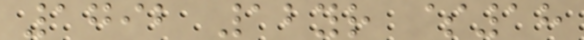1792 12yr $18
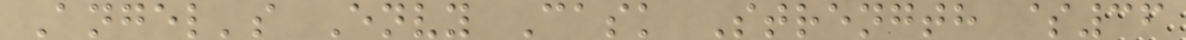Angel's Envy Cask Strength $36
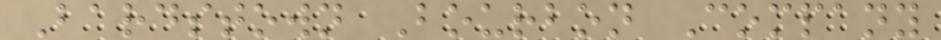Bardstown Bourbon Company
